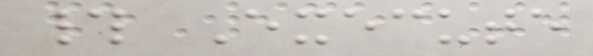# Execute
